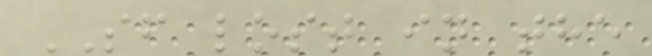SF lost in the
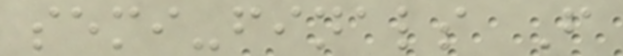semi-finals F
